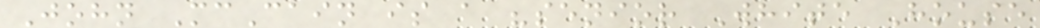John McCain is a "senior White House
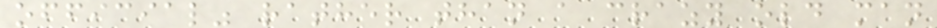official" rather than a crazy old man
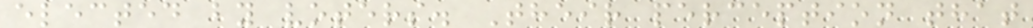elected by voters. Their perception that
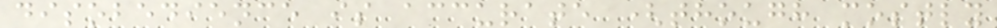disobedience is accurate (though mostly
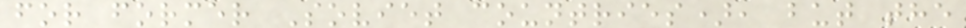for former Soviet countries), but the
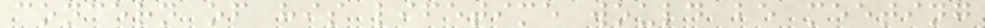concern of his lifetime would be meeting
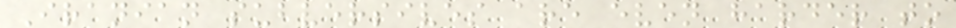Iranian subversives are even harder to
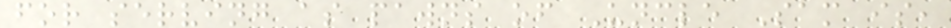for serving as pawns of Uncle Sam is,
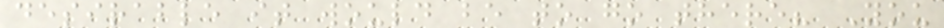desirable it would be to go there? You
